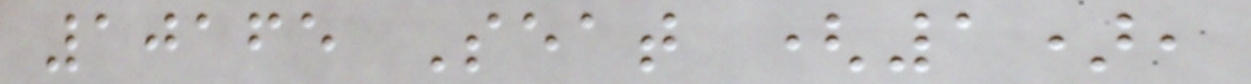10165 Seat (1),
